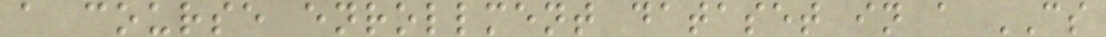a course enrollment dataset in a CS
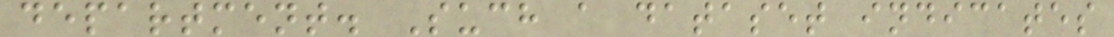department. Such a dataset indicates
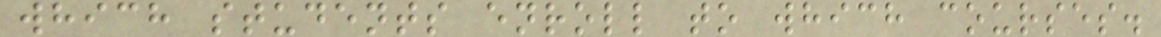which students enroll to which courses.
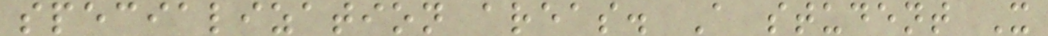specialization areas. A student X
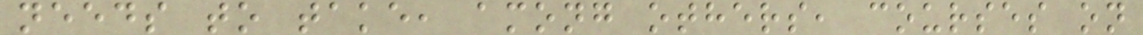needs to take, among others, courses on
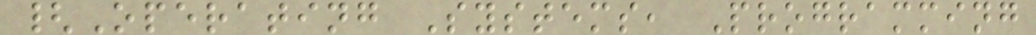{Operating Systems, Programming
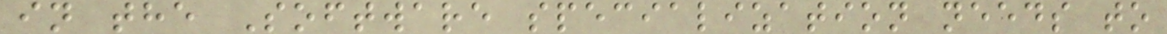in the Software specialization needs to
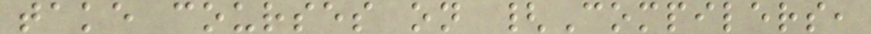take courses on {Compilers,
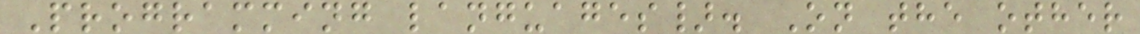Programming languages}. On the other
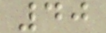40
